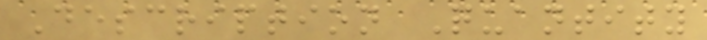Description Quantity
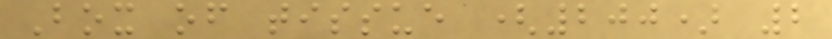Box of tissue (200) 2
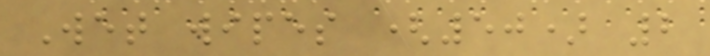Wet wipes (50) 2
